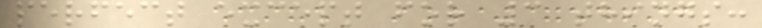perfect except for 3 things:
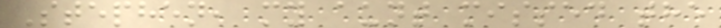Stephen, my aunt missed the
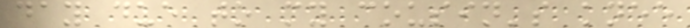day due to my cousin's knee
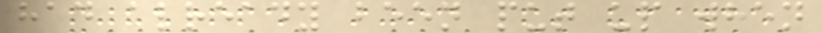had already been put up when
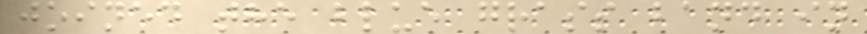joined the blue grass band in
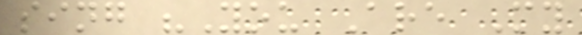sing "You Are My
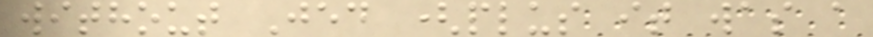without Jed (plus it was a
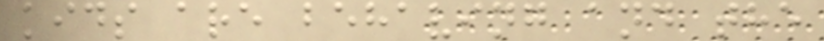kids are behaving and the
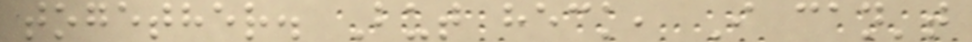together. But heck, I can't
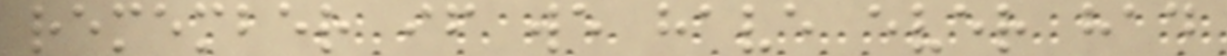remember if we have ever had
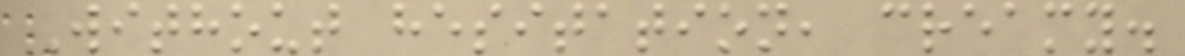Without hesitation, creamy.
